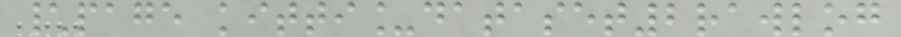\page kitti_dataset2rawlog
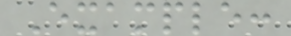Example:
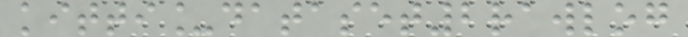kitti_dataset2rawlog
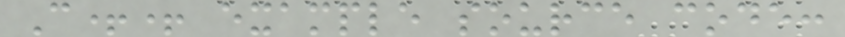C++ example source code:
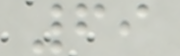69
